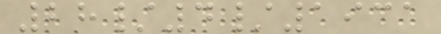28/4/1931
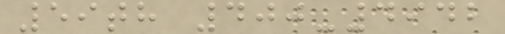59th 400-4942
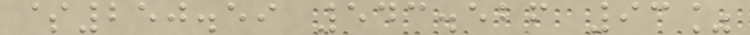$250.59 543.526 93%
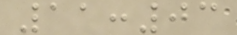11:03
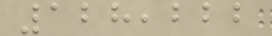128,222
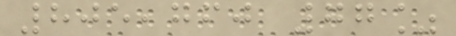805,760 77%
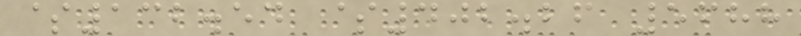$132.54 $402.26 5688
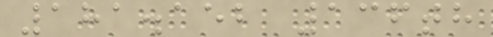181.152 136th
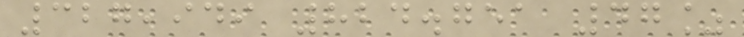327,949 824.751 47%
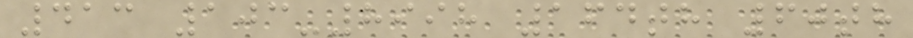413 103-8998 164th 60th
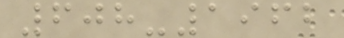608-1962
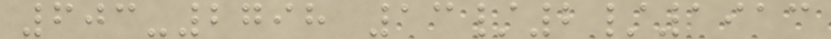603-2798 13/2/1913
